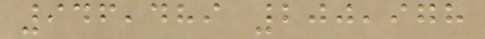946,489 200,978
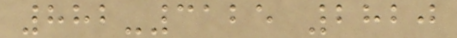882-3125 2820
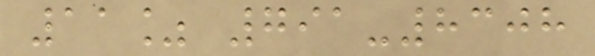11% 791-8308
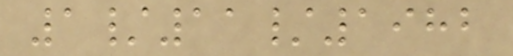1/11/1982
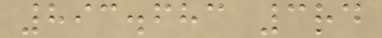893.683 3rd
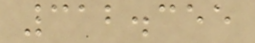312.355
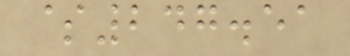$247.51
